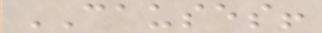CAUSES!
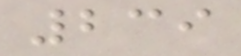239
